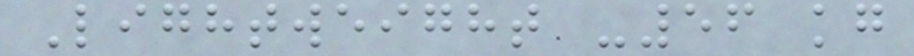Lightweight -56 kg
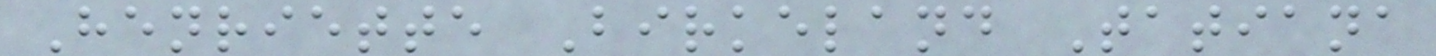Henriette Birkeland Tatiana
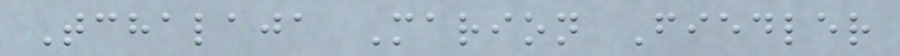Tchalaja Marion Fiedler
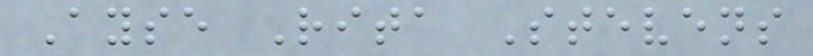Ayse Rita Stevens
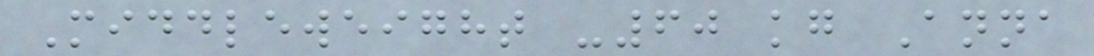Middleweight -60 kg Anna
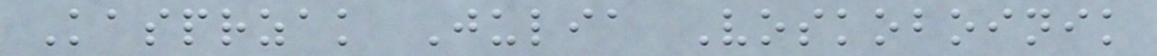Kasprzak Julia Voskoboinik
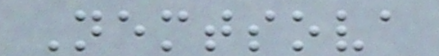Nemtsova
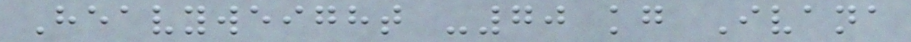Heavyweight -70 kg Ivana
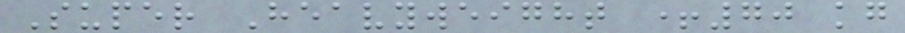Super Heavyweight +70 kg
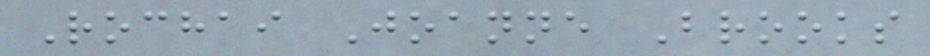Rochai Joanne Brooks
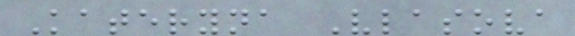Kateryna Vlasova
